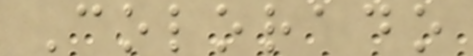Colorado
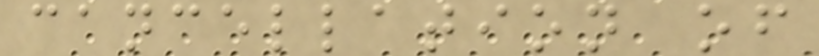cancellation of
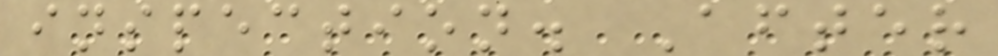inspection. After
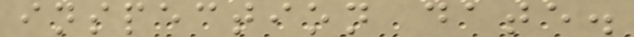inspection date.
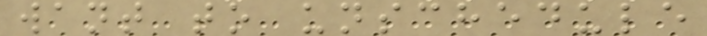want to unschedule
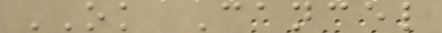OK Cancel
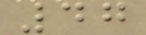47
